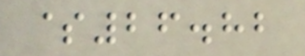$26.82
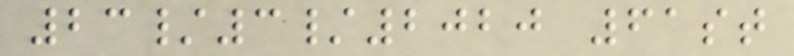23/3/2020 61st
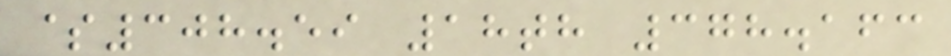$308.59 18th 378.163
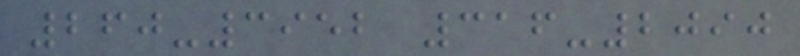260-3952 316-2090
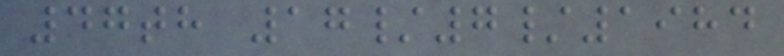47th 17/7/1984
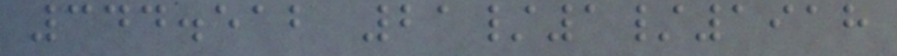344.512 21/1/1918
